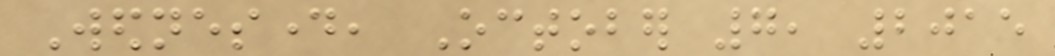Wednesday, October 7, 2015
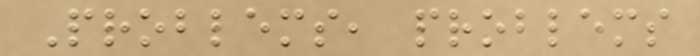Problems, problems
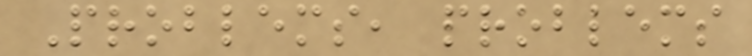Problems, problems
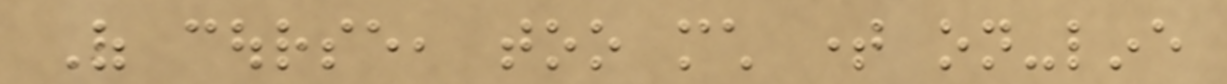Of course, too much time on-line
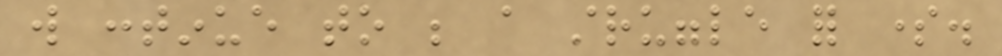will continue to be a struggle for some.
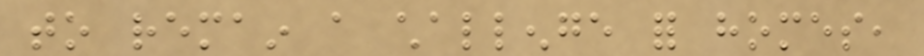to remain a challenge for homes,
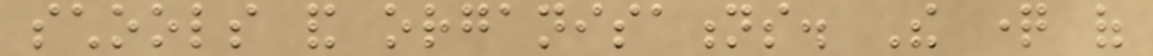schools and organisations. The question of
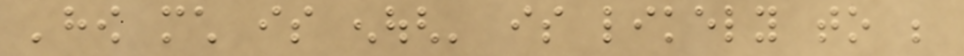'how much is enough' is likely to be
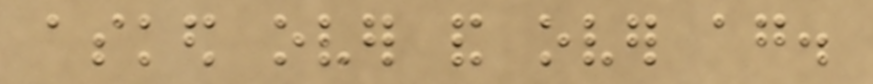asked over and over again.
